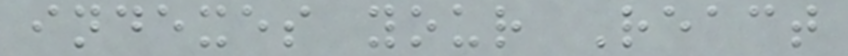indexes your React
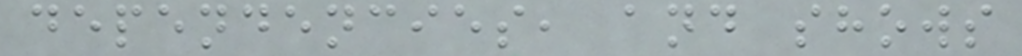dependencies, and shows
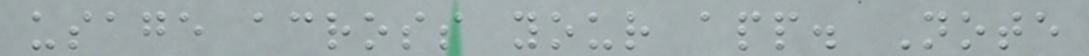usage across your app. Note
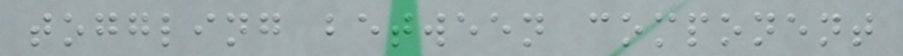toggling between component
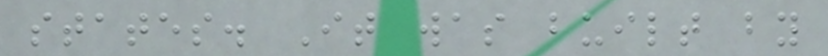states. It was built by
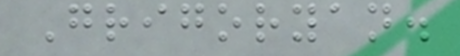Grigoryan.
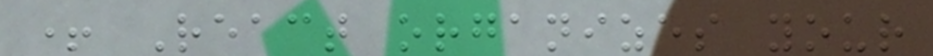+ React organizes your
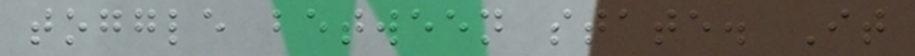toggle between state. It
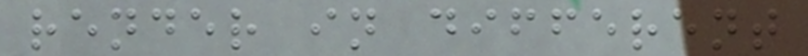render in different
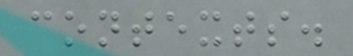contexts.
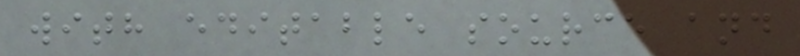with editable source and
